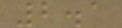2.1
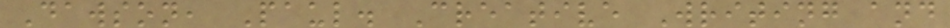Dawson, Paul. Creative Writing and
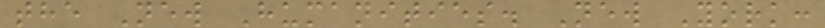the New Humanities. New York:
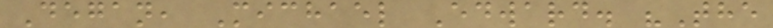Degan, Michael Edward. "The
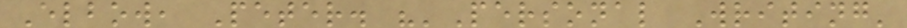Elbow, Peter. "'Personal Writing'
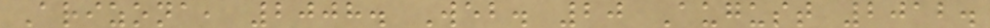Arizona, 2008. Web. 20 August 2012.
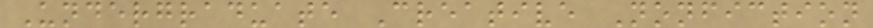Undergraduate Creative Nonfiction
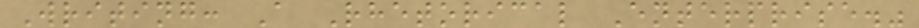Writing: A Rhetorical Enterprise."
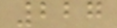227
